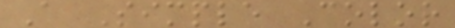A Simple Color
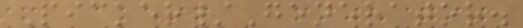Picker/Generator.
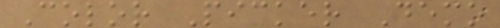Color Picker Demo
